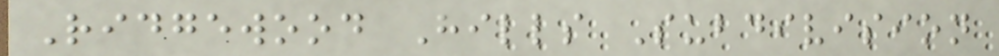Ridgewood Hills Subdivision
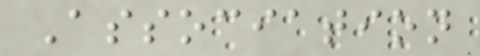Association
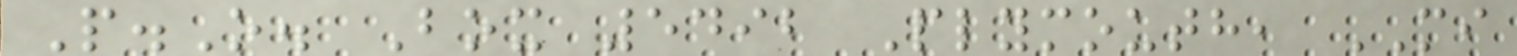P.O. Box 5492 Plymouth, MI
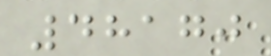48170
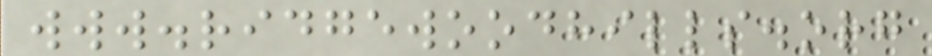www.ridgewoodhills.org
